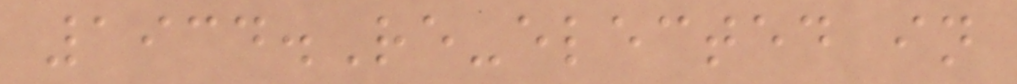1934.Re-elected in
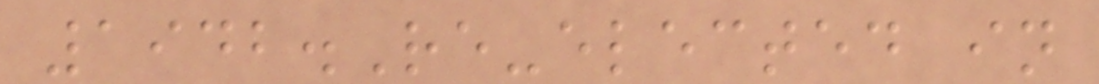1942.Re-elected in
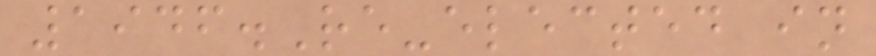1946.Re-elected in
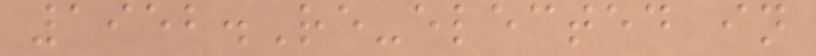1952.Re-elected in
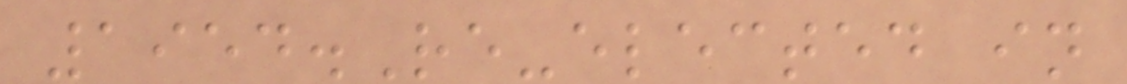1954.Re-elected in
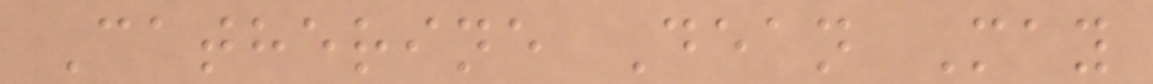Catherine Dean May
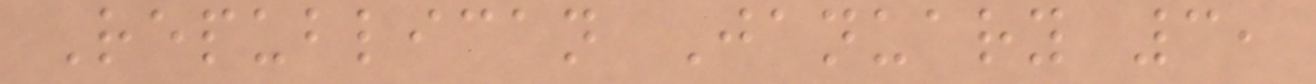Republican January 3,
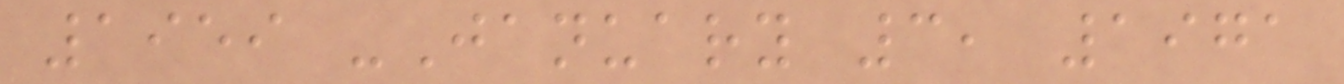1959 -January 3, 1971
